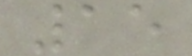15
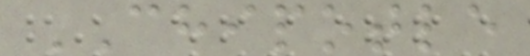CHIPOTLE
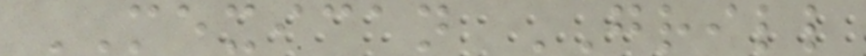MEXICAN GRILL
